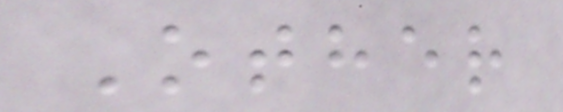Other
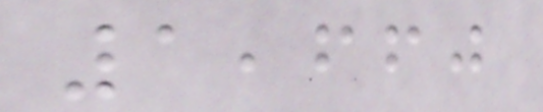1,660
